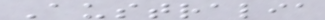Australia
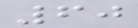60
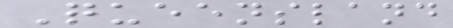Queensland
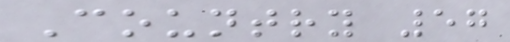Country 57
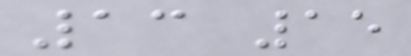13 15
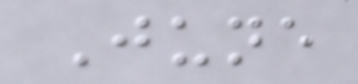June
